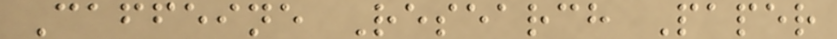Caffeine Research Paper
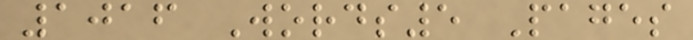1016 Words5 Pages
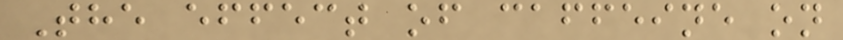The effect of caffeine on
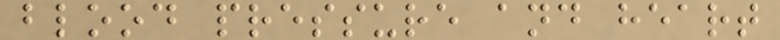blood pressure and heart
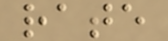rate
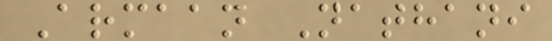Armaan Nathani
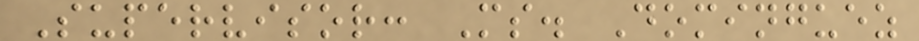Supervisor: Ms. Dominguez
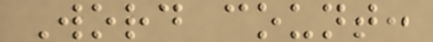Word count:
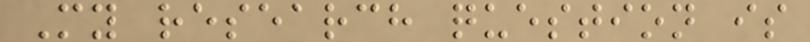My research question is
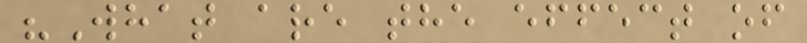"What are the effect of
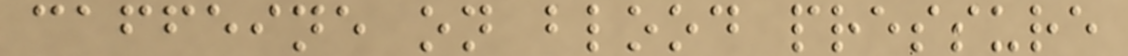caffeine on blood pressure
